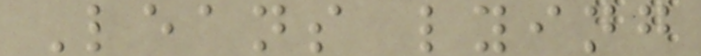Leans lying
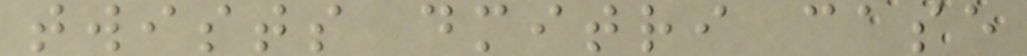twists dmitri case
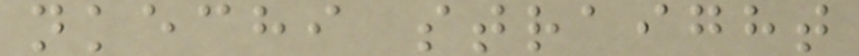nkechi straight
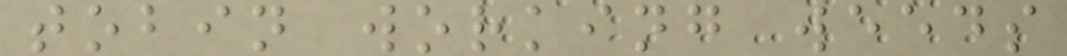tobin working weeds
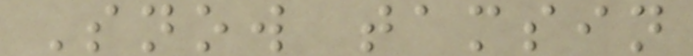Snow tamsin
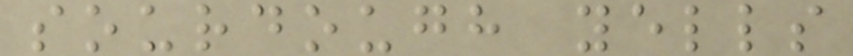sourdough yells
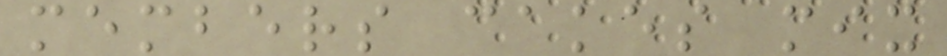members cakes mix
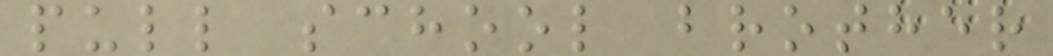pull school brother
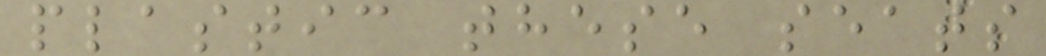plastic these seats
